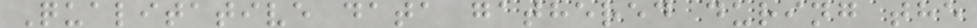Qualitative data gathered during the
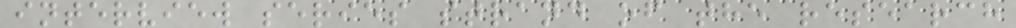interview series strand of the research
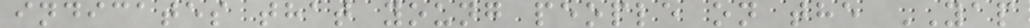indicates that young people on the YAP
